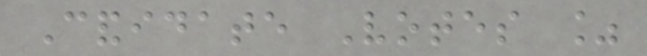Candidate Votes %
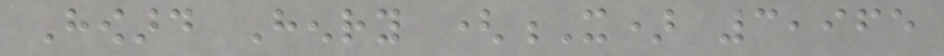Howard Henry (X) 3,965
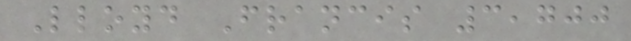Lloyd Francis 3,700
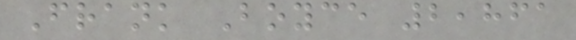Frank Boyce 2,861
